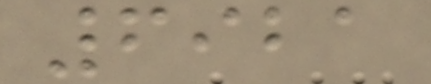6921
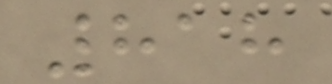818
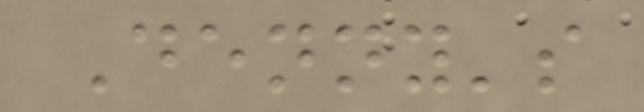Denny's
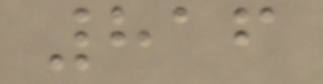816
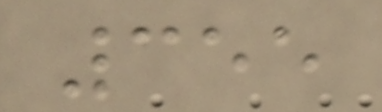355
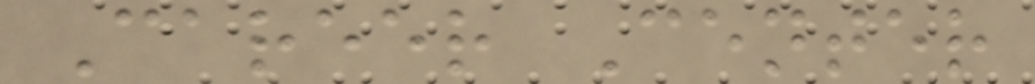Career Center
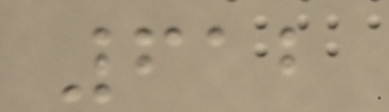612
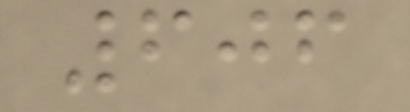606
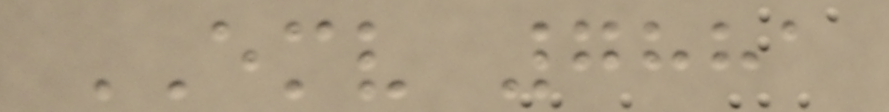EMV 7881
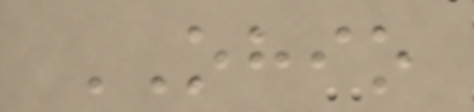OHIO
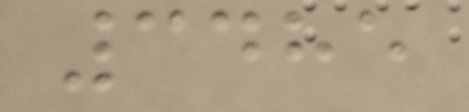3485
